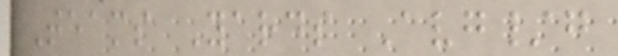Teams Yards Avg/g
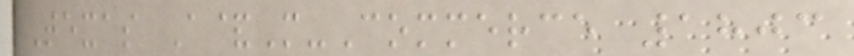Texas A&M-Commerce 1803
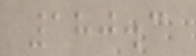180.3
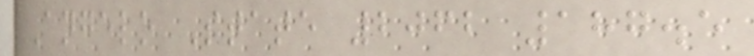Angelo State 2062 187.5
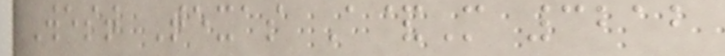West Texas A&M 3212
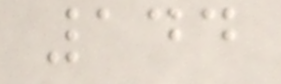144
